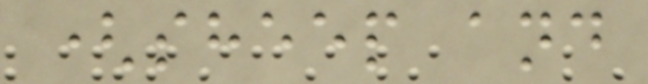(sheep and
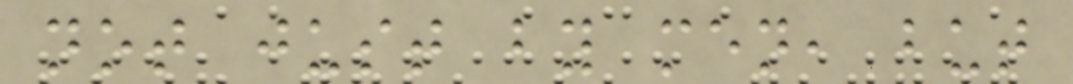not just by men, but
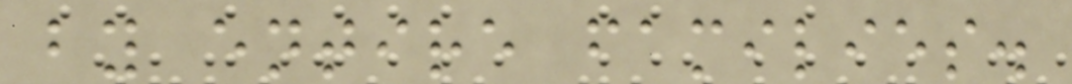by entire families.
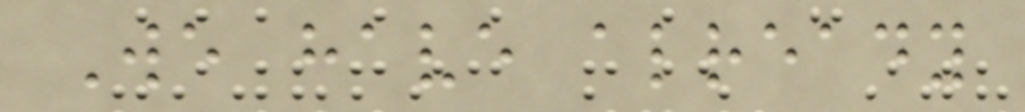We have already
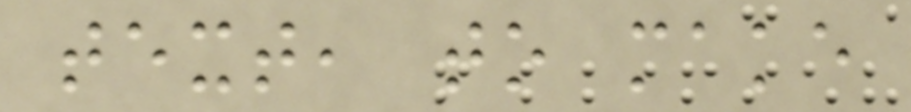text, to make
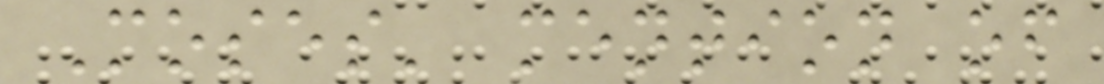Moses' mention of
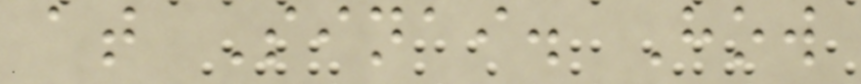at Sinai. How
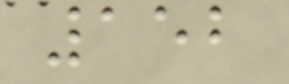152
